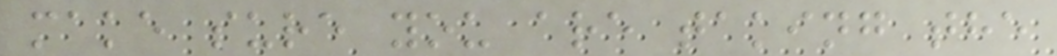make sure you are taking the
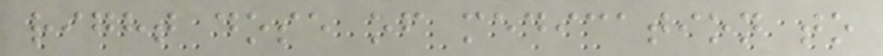right dose of medication to
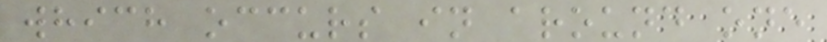which occurs in around one
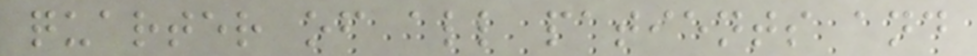quarter of all patients and
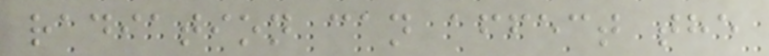radiation can affect the
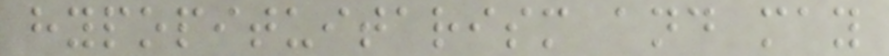hypopituitarism and may
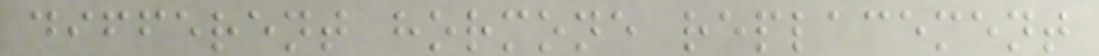different hormone replacement
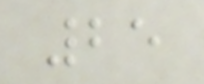25
